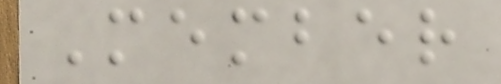Member
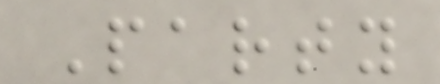Party
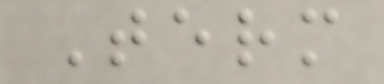Term
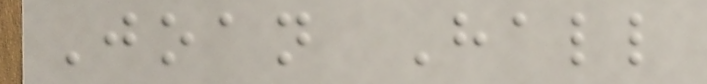Joan Hall
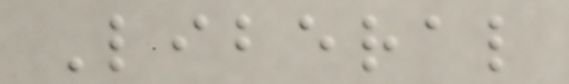Liberal
